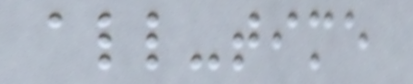all-time
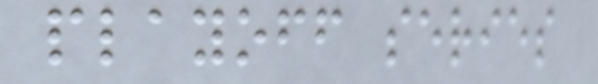playoff series
